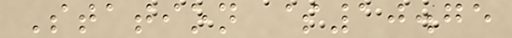Station $10.75
